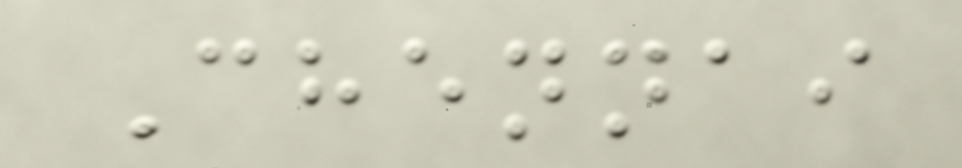Chennai
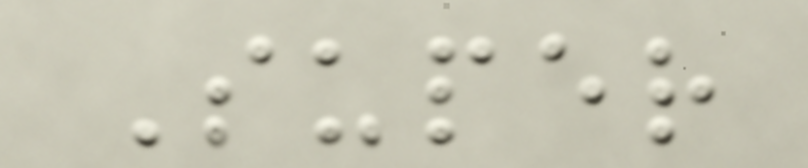Super
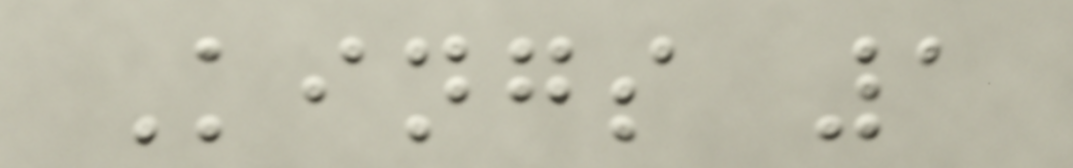Kings 1
